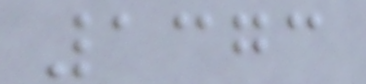1373
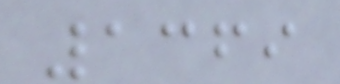1369
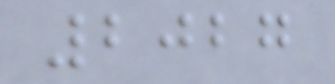2027
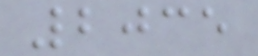2035
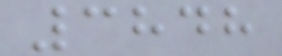3848
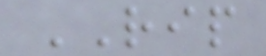RIP
